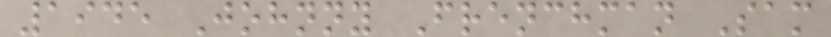1945 Johnny Frenchman Sam
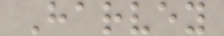Harvey
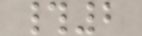#2
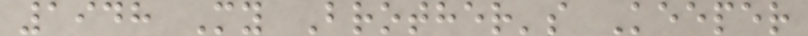1948 My Brother's Keeper
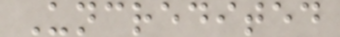Uncredited
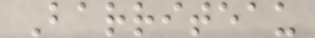Barriteau
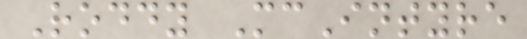Roddy McIntyre
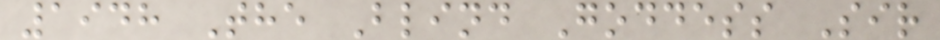1948 The Blind Goddess Sir
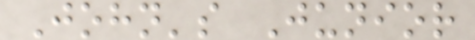John's Junior
